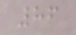86
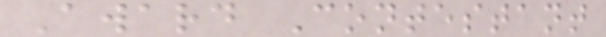Award Contestant
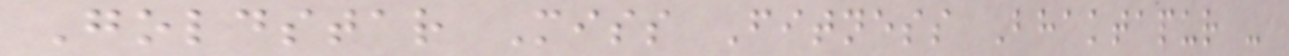Goldstar Miss Fitness Bhaktapur -
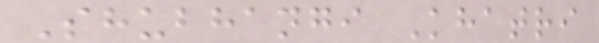Shubhangi Khatri
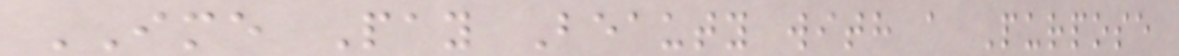IME Pay Beauty with a Purpose
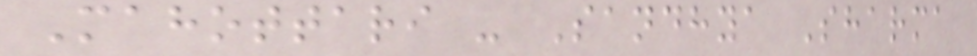Mahottari - Sandhya Sharma
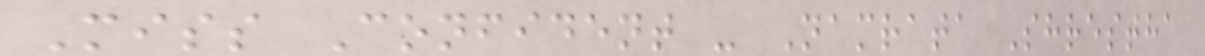Miss Confident - Namrata Shrestha
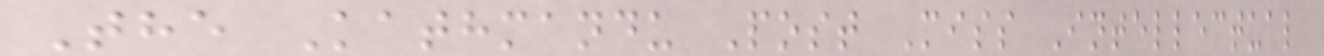The Kathmandu Post Miss Intellectual
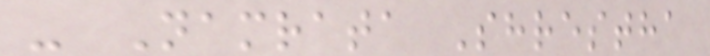- Namrata Shrestha
